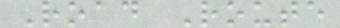Road Route
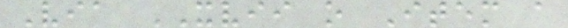Via XVII o Item a
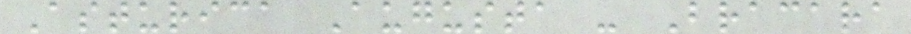Asturica Augusta - Bracara
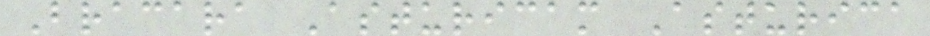Bracara Asturicam Asturica
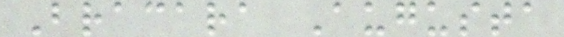Bracara Augusta
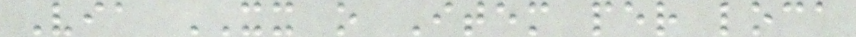Via XX o Item per loca
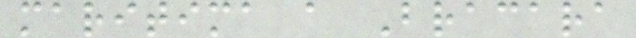maritima a Bracara
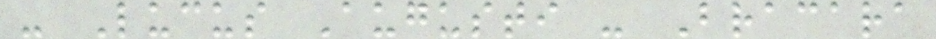- Lucus Augusti - Bracara
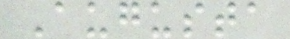Augusta
